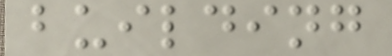building
